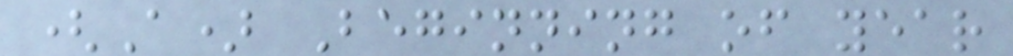(A) Beginning of year
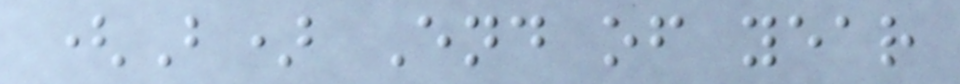(B) End of year
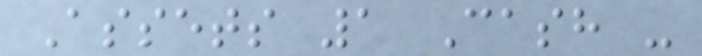Assets 1 Cash -
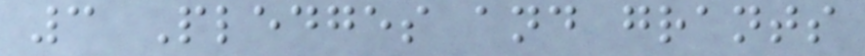3 Pledges and grants
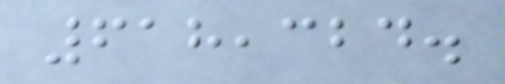618,324.
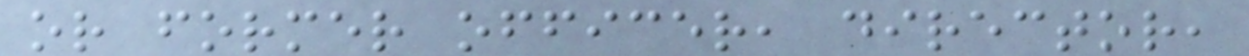or former officer, director,
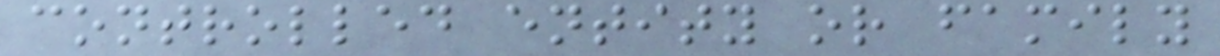controlled entity or family
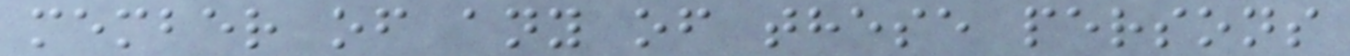member of any of these persons
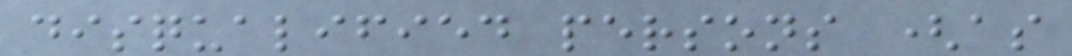disqualified persons (as
